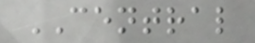CENTRAL
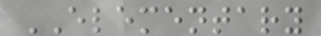ELEMENTARY
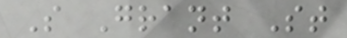S Grant St
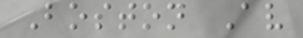Boston Av
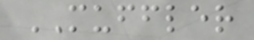MUFFLER
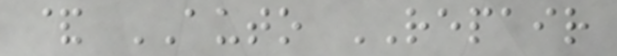& AUTO REPAIR
